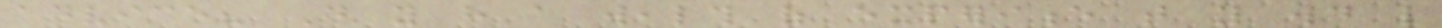advice? Do you have a wealth of experience that you would like
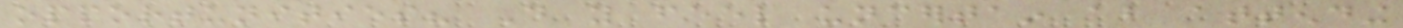opportunities? Do you feel uncertain about attending
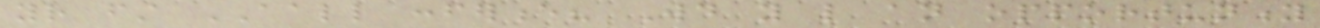your first AALL conference? Would you like an opportunity
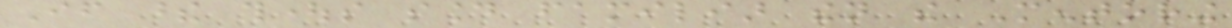If these thoughts sound familiar then the Mentoring
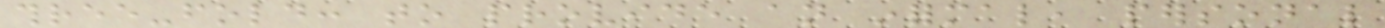three-fold: to provide an informal, personal
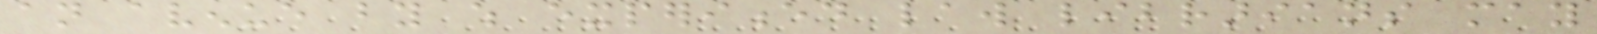an avenue by which experienced law librarians may
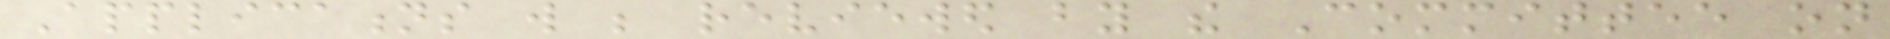Applications will be reviewed by the Committee on
